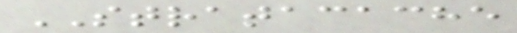STRATACACHE
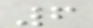6
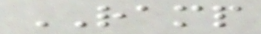RAMP
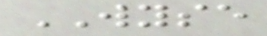WYSE
